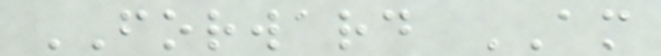FORWARD AM
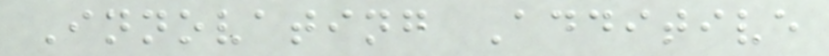Innovating Additive
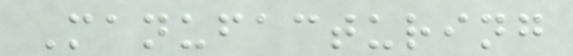Manufacturing
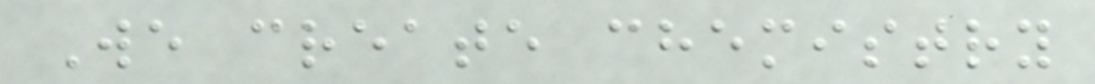We create chemistry
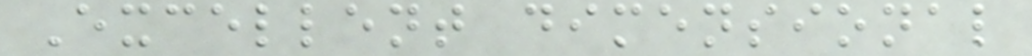Excellent dimensional
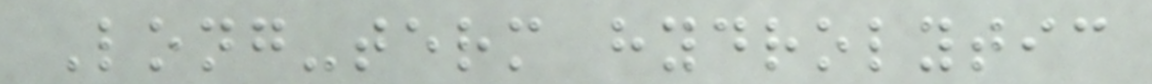Long-term hydrolytic
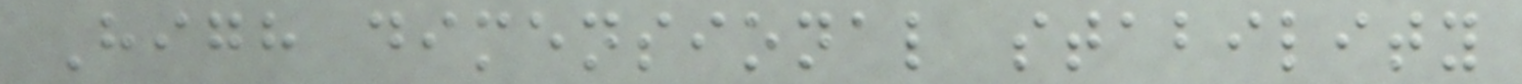High dimensional stability
